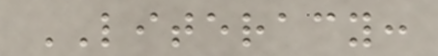LITERACY:
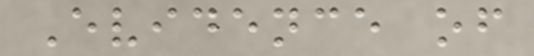Evidence of
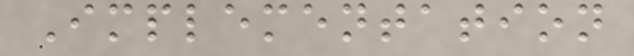Implementation
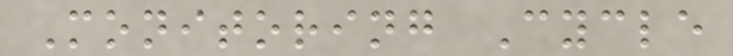Monitoring Cycle
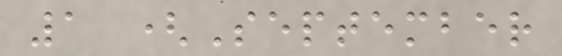1 (September
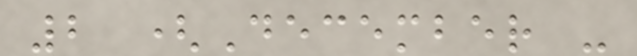2 (December -
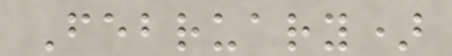February)
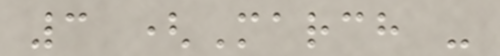3 (March -
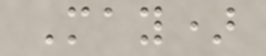May)
